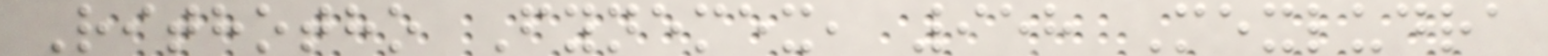Rithotho Fynemex, 958 Mexludra
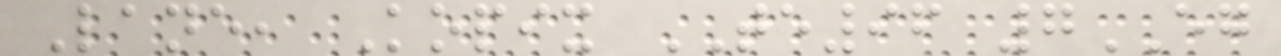Lane, Kopix TE96 7EG
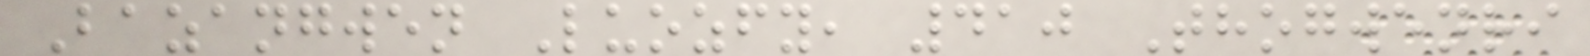Bazangwen Luozfy, 410 Thogwenri
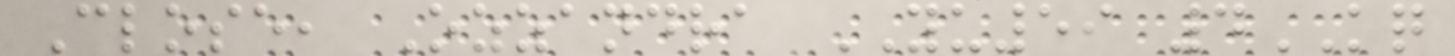Close, Ozzandra YU59 4KQ
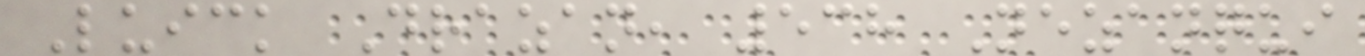Luick Drazan, 538 Nezanqui
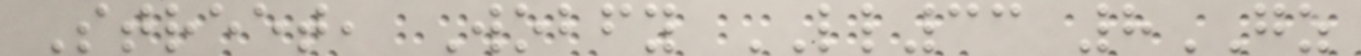Street, Wobfy LL33 8GZ
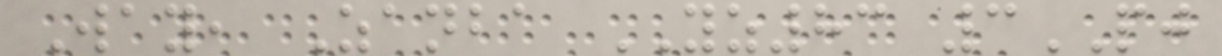Way, Zanba YZ83 3PJ
